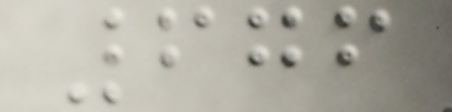676
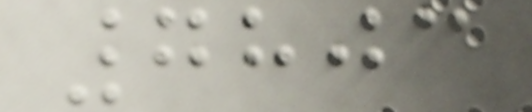7803
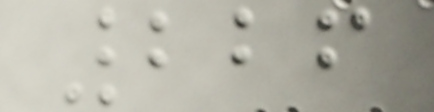226
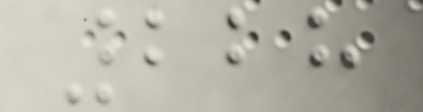228
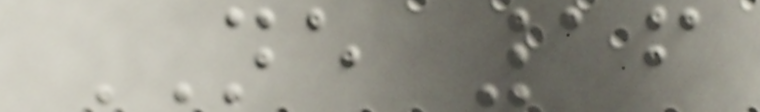NE 16
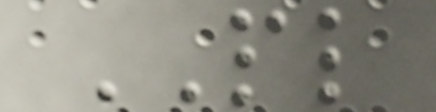PL
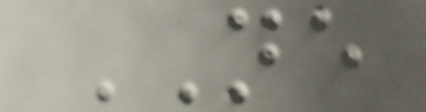NE
